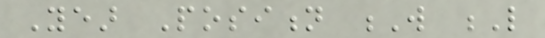Year Position W L
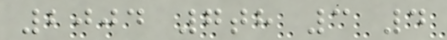2004 7th 3 4
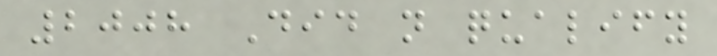2008 Did not qualify
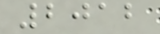2012
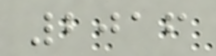2016
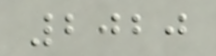2020
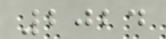2024
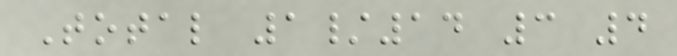Total 1/14 3 4
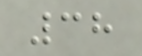38
